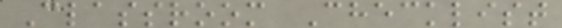Classroom Checklist
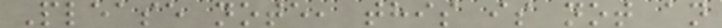Please note, this is not an
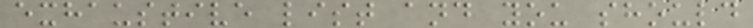exhaustive list and you should
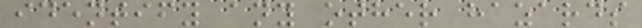identify any other hazards
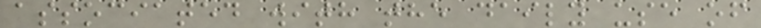associated with the daily use of
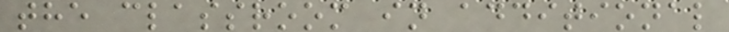the classroom in additional
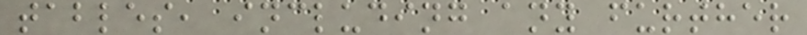tables, including any further
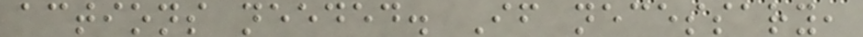actions needed. If necessary,
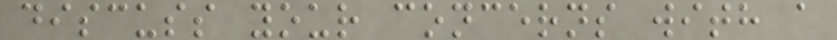discuss your concerns with a
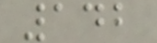142
